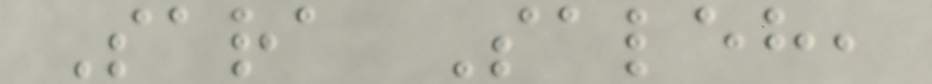Sara Saleh,
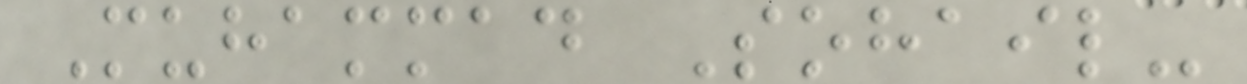Muhammad Sohail-
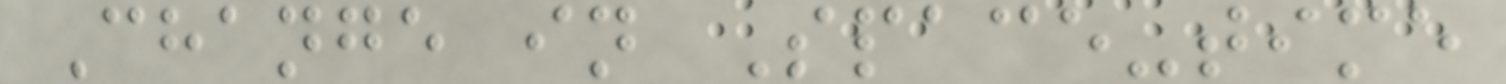Change in Space-time
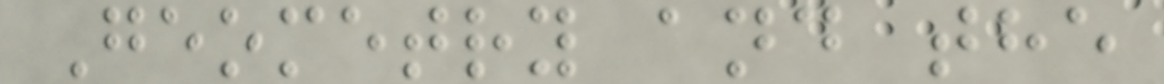Geometry and the
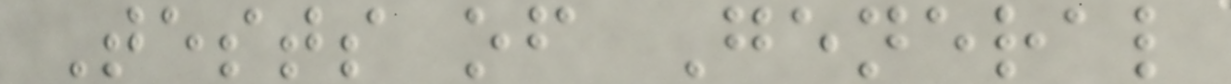Tests of General
